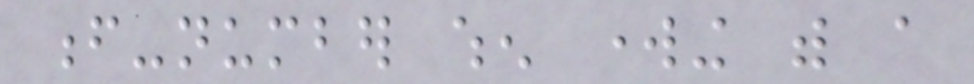f-number when working with a
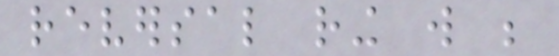reversal ring will be
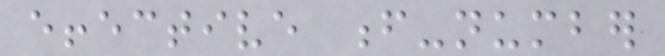effective f-number
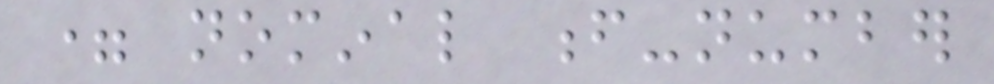= nominal f-number
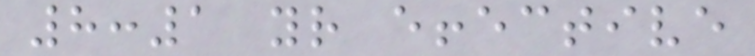8:1 your effective
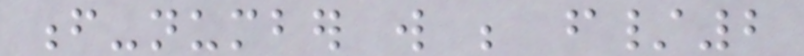f-number will be f/2
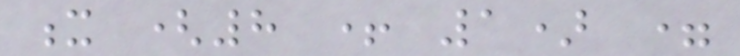x (8 + 1) =
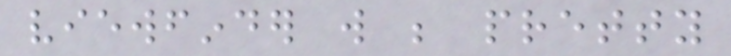viewfinder will be pretty
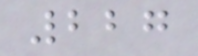227
